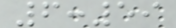6:59
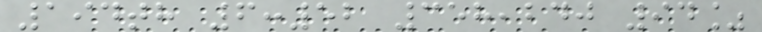194th 6:52 358,240 94%
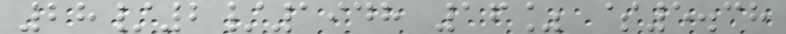28/2/1948 16% $5.38
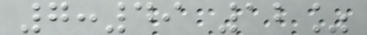7:49 12%
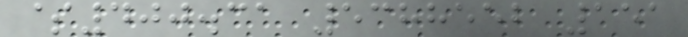$400.31 5388552 151
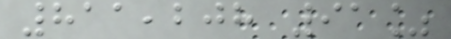811,208 91%
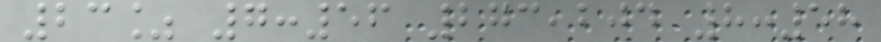23% 7:56 273,204 8:58
